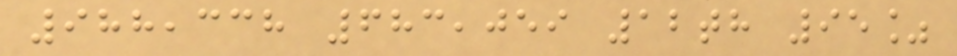988,338 683,059 12th 95%
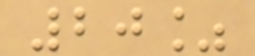20%
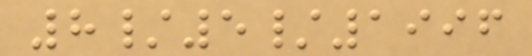8/5/1996
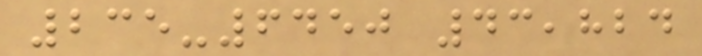235-6450 43,824
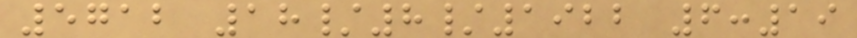5712 18/8/1922 6:19
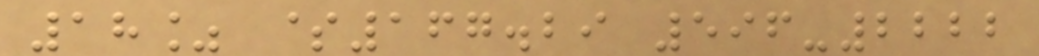18% $167.29 596-2222
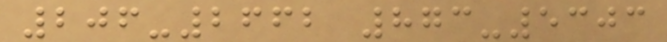206-2662 873-5303
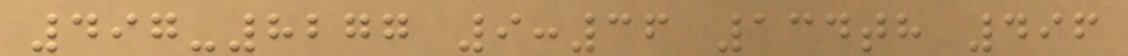497-8277 9:36 134th 496
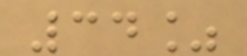34%
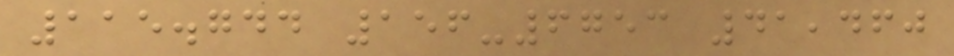115.744 156-6753 41,460
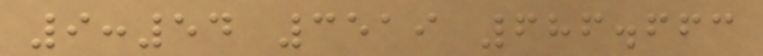9:54 3519 686.663
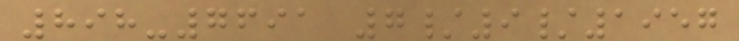898-7691 7/9/1957
